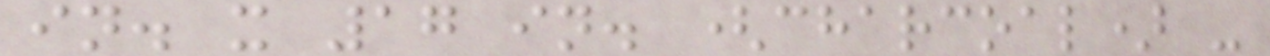in. x 17 in. (charcoal) -
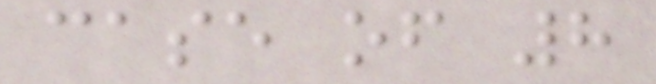case of 8
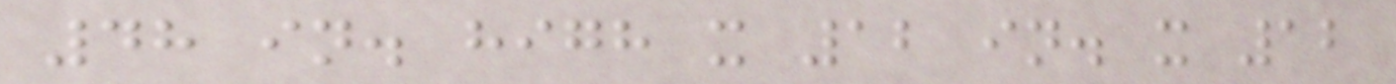48 in. high x 12 in. x 12
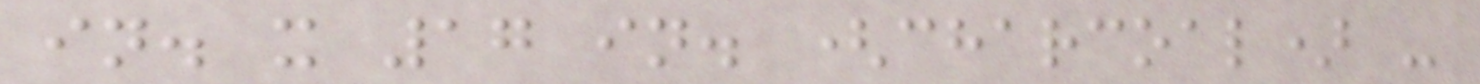in. x 17 in. (charcoal) -
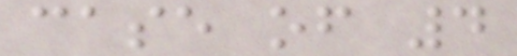case of 4
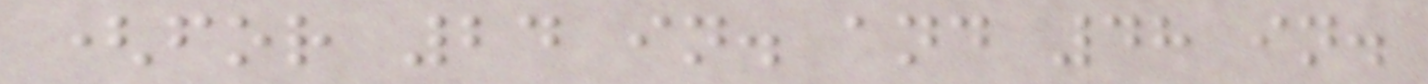(for 24 in. and 48 in.
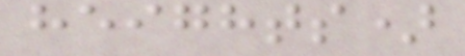heights)
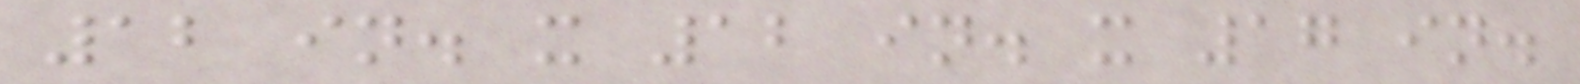12 in. x 12 in. x 17 in.
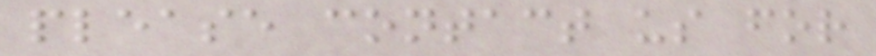please contact us for
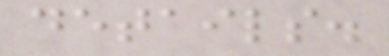details.
